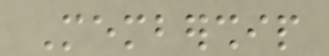Membership
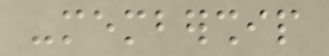-membership
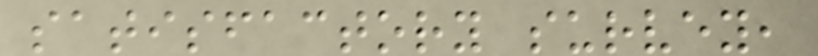satisfactory survey,
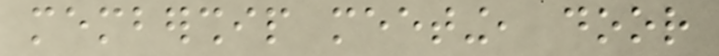membership meeting, door
